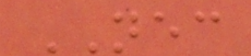NEC
